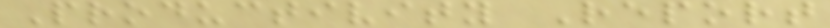Productivity Report
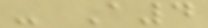- A4
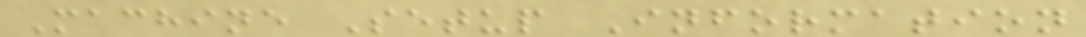Machine Setup Information
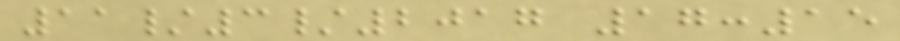11/3/2017 17:15
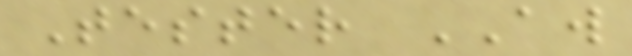Tester AW
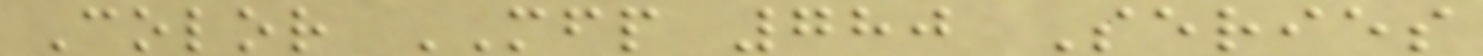Color MFP 780 Series
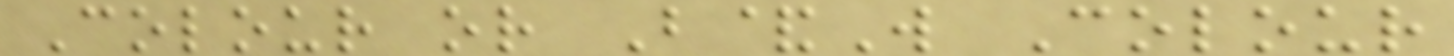Colour or B&W Colour
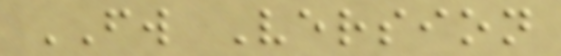FW Version
